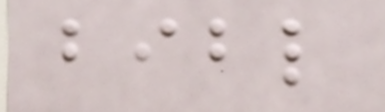bibl
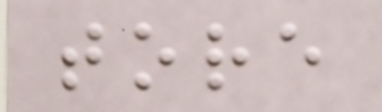tore
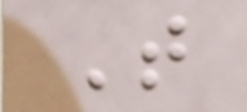T
